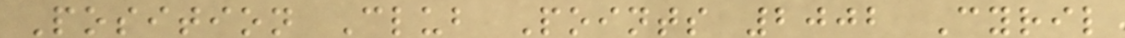Position Club Points 2002 Cyril
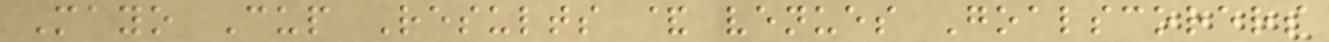Mayo Cup Results & venues Goalscorers
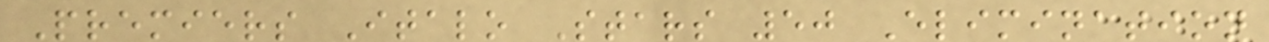Premiers Italo Stars 50 Elimination
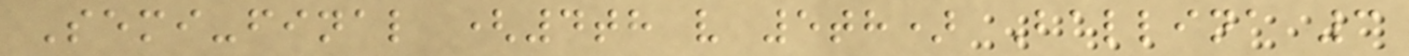Semi-final (4th v 5th) Ballina 3
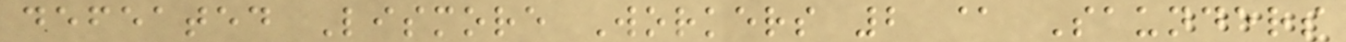defeated Lismore Workers 2 @ Saunders
